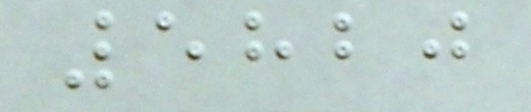5820
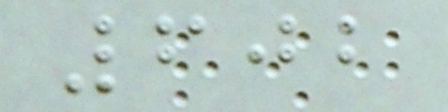602
